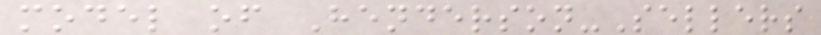model of Henderson-Sellers
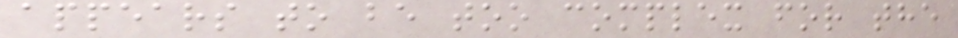appears to be too complex for the
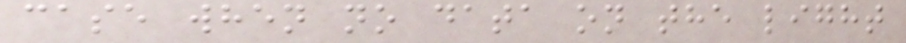case when no data on the light
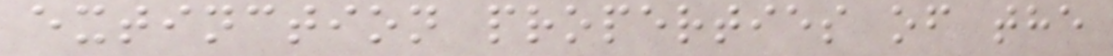extinction properties of the
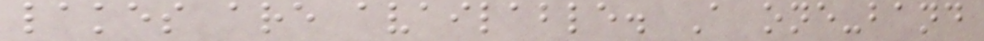lakes are available. A one-band
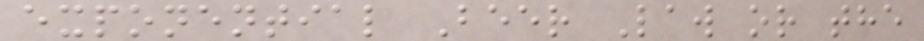exponential Beer Law or the
